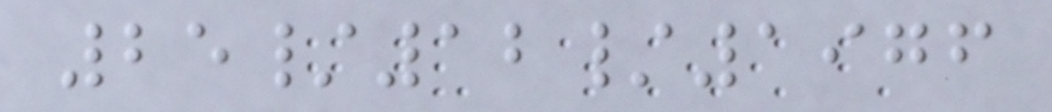25/12/1976
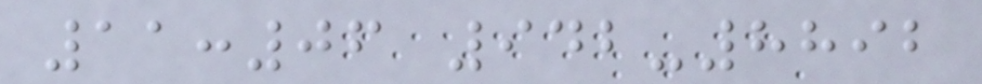11:06 942-8892
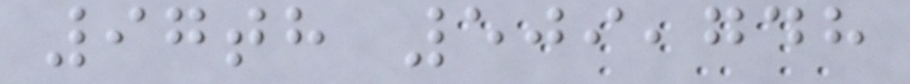97th 509,748
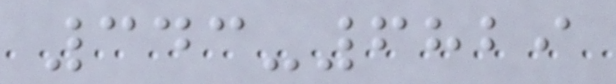343-6829
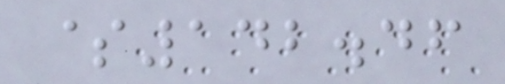$142.46
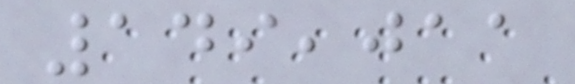149,011
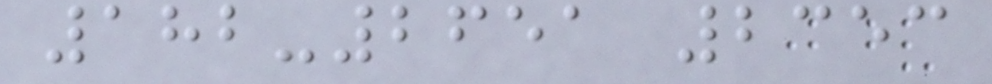182-2651 2353
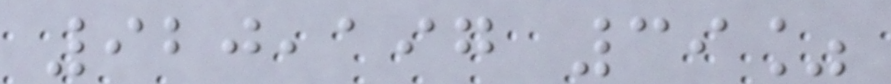920,197 39%
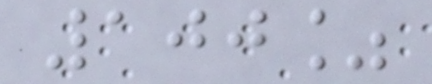100%
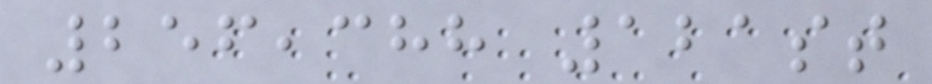256,388 121st
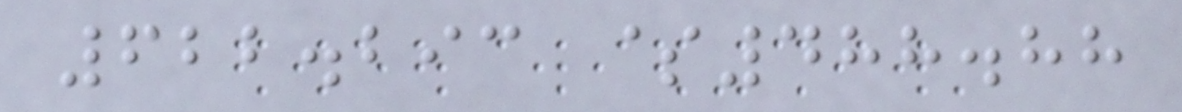622.293 $488.88
